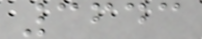3643
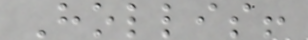Hollis!
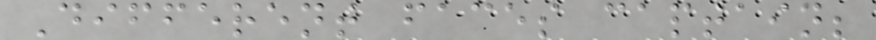Different faces captain;
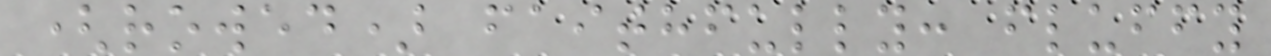(rowed) faithfully: fluffy
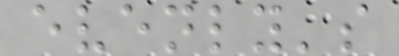evenly's
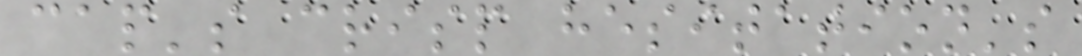cap's crisp hesitation's
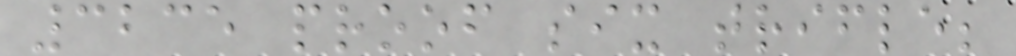3235 proof six trifle;
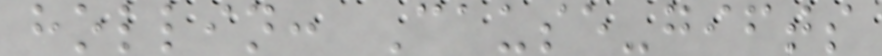hollin: Cause-gifts
